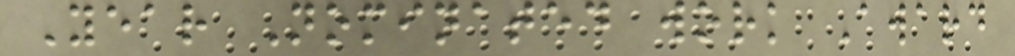Year Nominated work Award
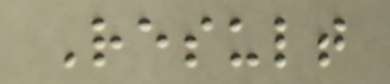Result
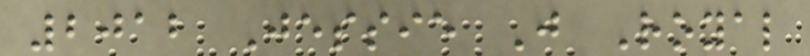2012 Jessie J Royal
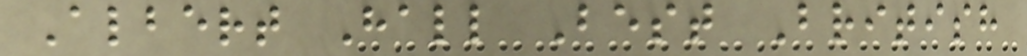Albert Hall Best British
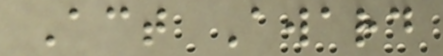Act Award
